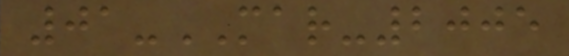01-MAR-2005
